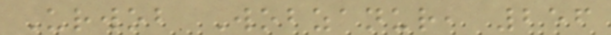Urwob Wobzanur, 256
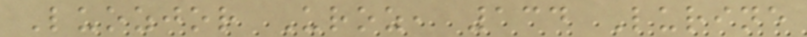Luozjor Uroz, 134 Lurine
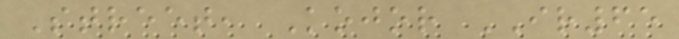Street, Kojor IR65
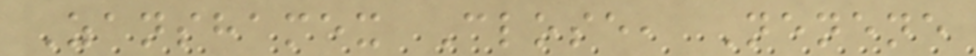Zanshamex Close, Nenene
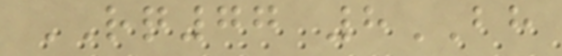RQ77 8BH
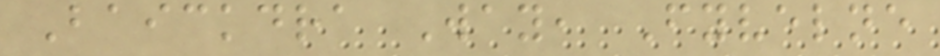Baickdra Way, Fyvelne
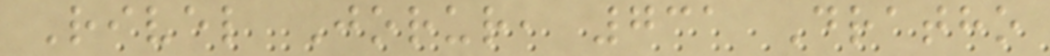Rivel Jorur, 731 Dratho
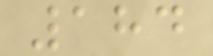184
